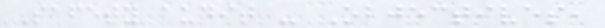Safety audit - Objectives,
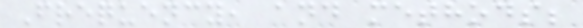Frequency, and methods;
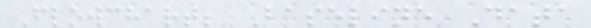Flowchart; Baseline Data
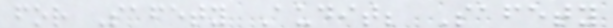for Safety Audit; Safety
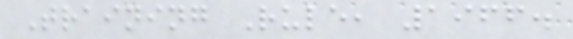Training Rule, 1966.
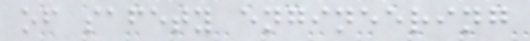of safety engineering
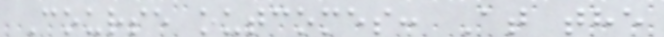Course outcomes: At the
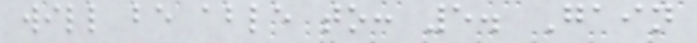will be able to: 5. Gain
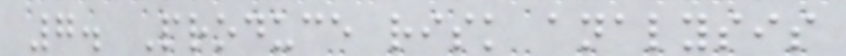7. Produce risk analysis
